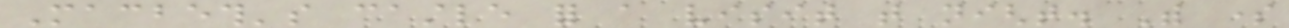Macbeth's castle for a visit that night. With some
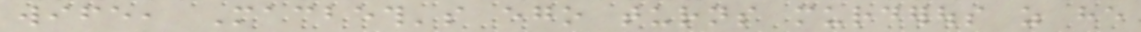wife, Macbeth's ego turns murderous as he
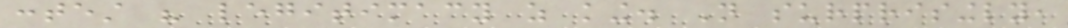contest his legitimacy as king. Not surprisingly,
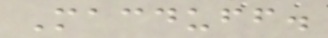Macduff.
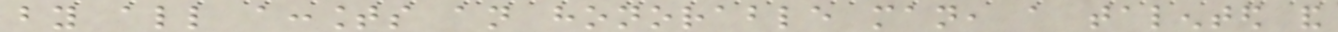by all accounts an honorable man, a talented and
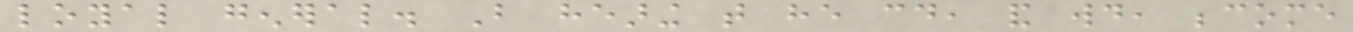loyal general. But hearing that he could, and would, become
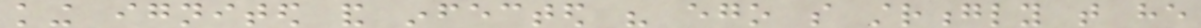king ignited and infected his ego so strongly that he
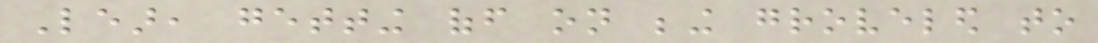Lear, getting off on being groveled to
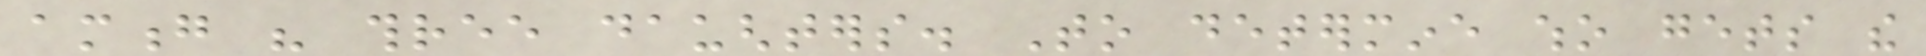among his three daughters. To determine who gets the
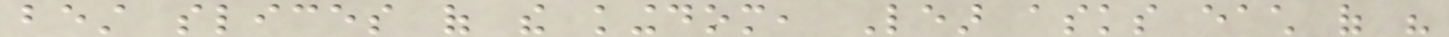best slices of the kingdom, Lear asks each of his
